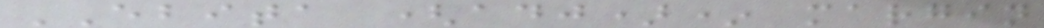EBITA (adj)* margin
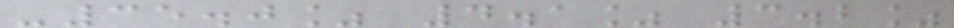-35.0% 4.1% 3.2%
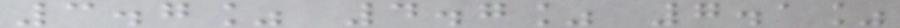3.7% 4.7% 7.1%
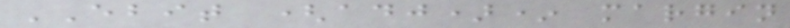EBIT (adj)* margin
